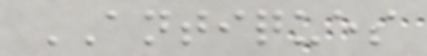ANTIQUES
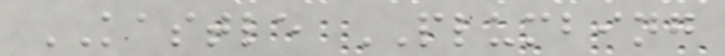KASTLE PLUMBING
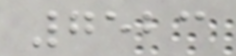7523
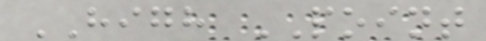HIGH POINT
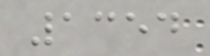1354
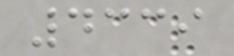4339
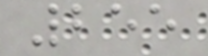255
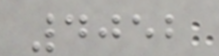4052
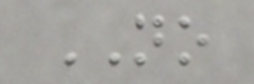NO
